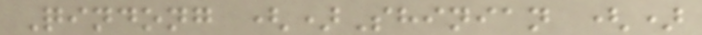Qindong ()Shinian ()
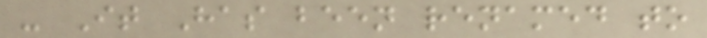- It Has been renamed to
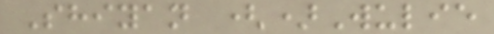Shiyan ()Wulie
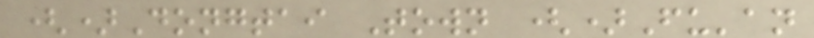()Dongtai Town ()Fu'an
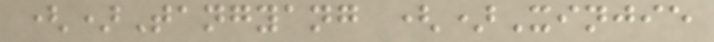()Tangyang ()Xinjie
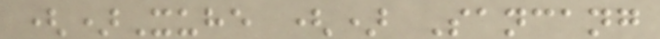()Xuhe () Sancang
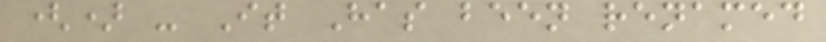() - It Has been renamed
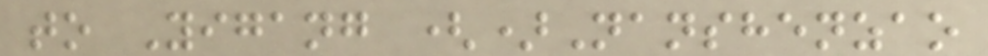to Yigang ()Nanshenzao
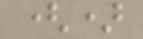()
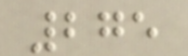275
